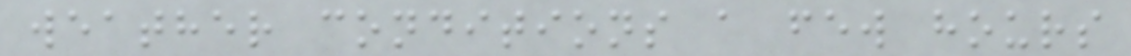weather conditions a few hours
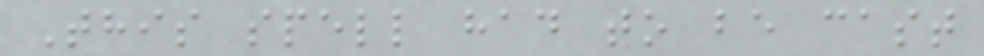This spell had to be cast
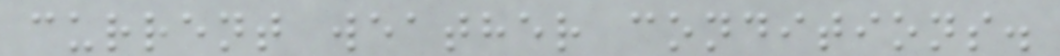current weather conditions.
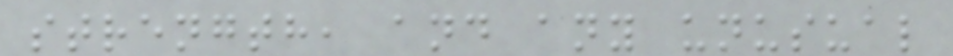strength, and any unusual
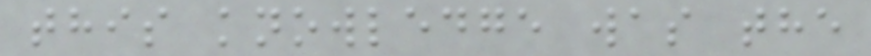this knowledge was the
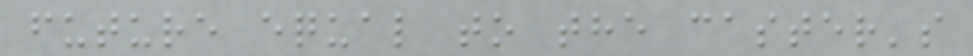future equal to the caster's
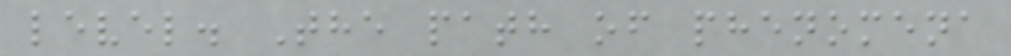level. The path of phenomena
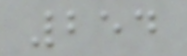254
